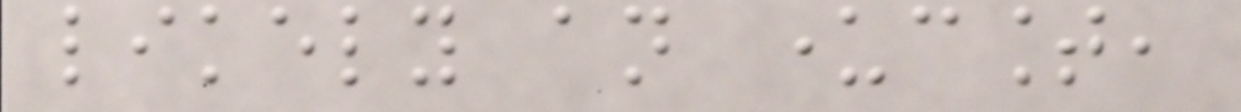likely an undercount,
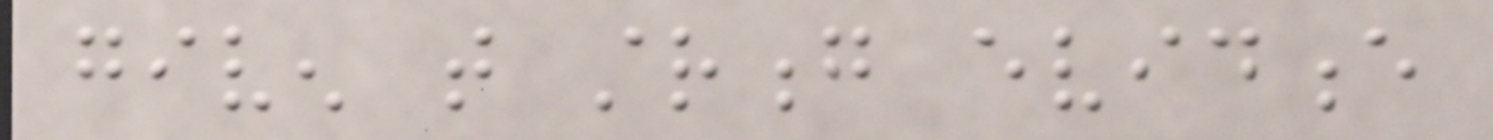given that strong evidence
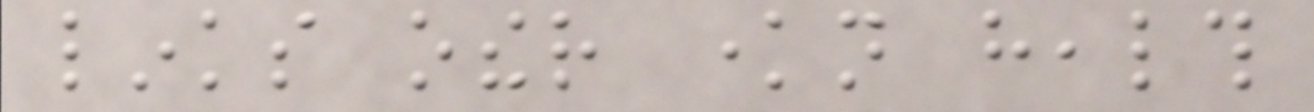links other known health
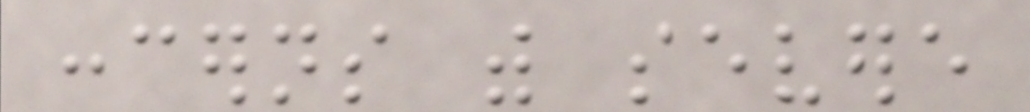concerns with severe
